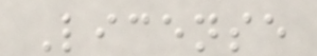License
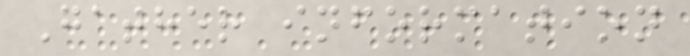Gather information
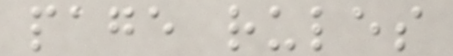page rules
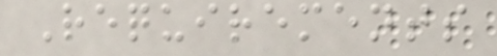Requirements
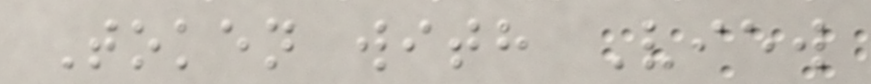Token with View
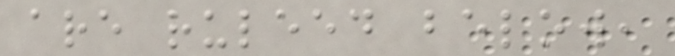are ruleed below,
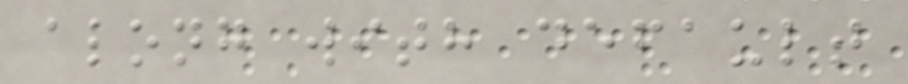along with default
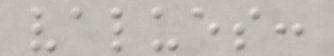values:
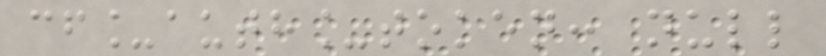cf_auth_token: null
